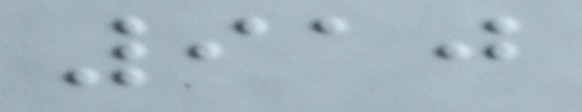910
